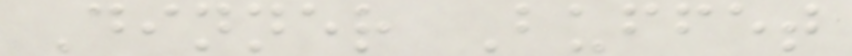Dinner Buffet
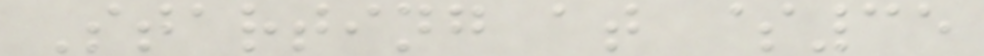Starting at $35
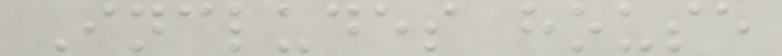Includes house
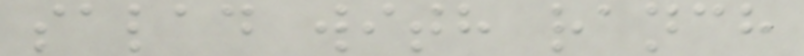salad with ranch
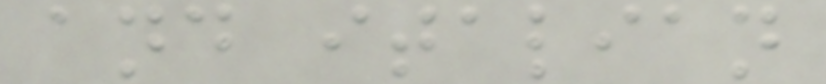and italian
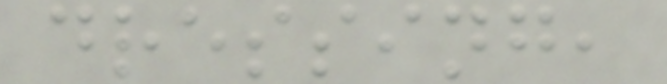dressing,
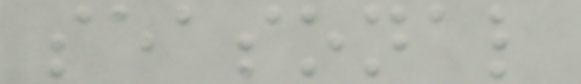seasonal
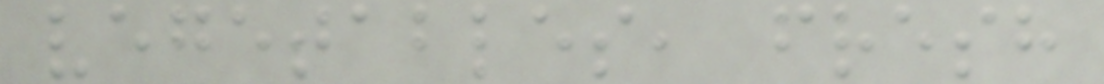vegetables, fresh
